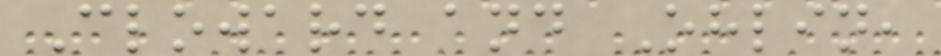Cloward and Ohlin,
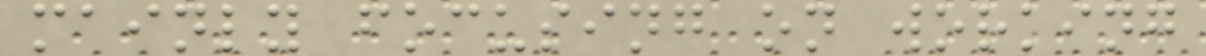mainly focusing on working
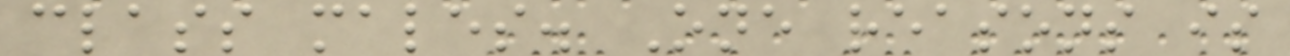class males. One reasons is
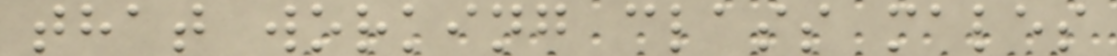that working class males
